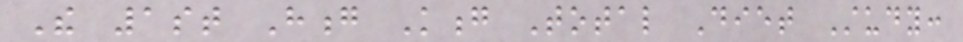The 1st Hong Kong Total Diet Study:
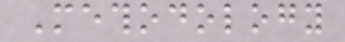Methodology
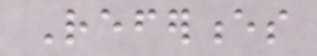References
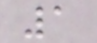1
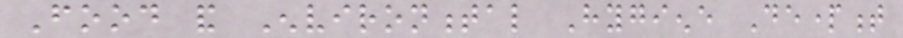Food and Environmental Hygiene Department
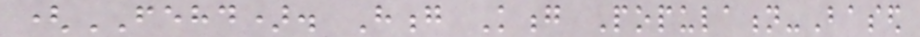(FEHD). Hong Kong Population-Based
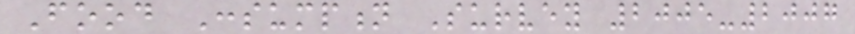Food Consumption Survey 2005-2007
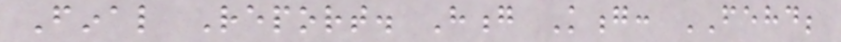Final Report. Hong Kong: FEHD;
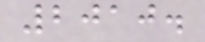2010.
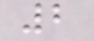2
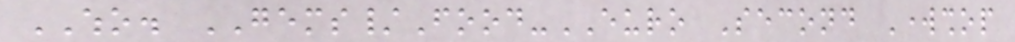WHO. GEMS/Food-EURO Second Workshop
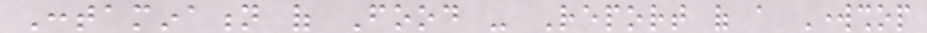Contamination of Food - Report of a Workshop
